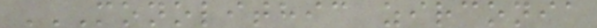MONOLITHIC ZIRCONIA
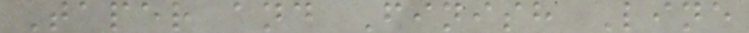Taper and Finish Line
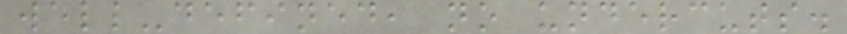well-defined, no undercuts.
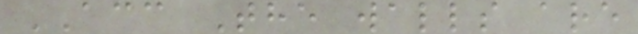ACC The walls are
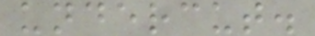undercut.
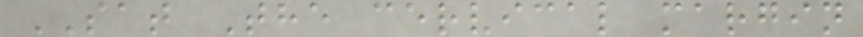SAT The cervical margin
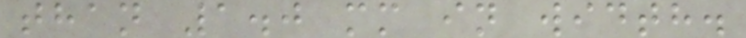than 1.0 mm in width.
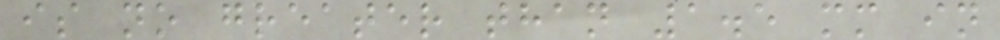is no greater than 1.5 mm in
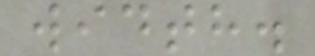width.
